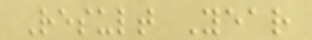Result Year
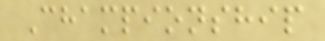Championship
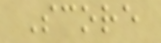Score
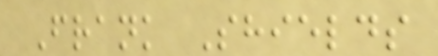Frank Shields
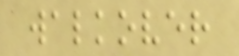walkover
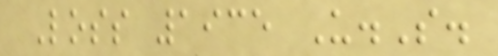Loss 1935 U.S.
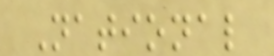National
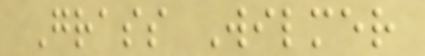Grass Wilmer
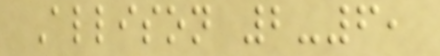Allison 2-6,
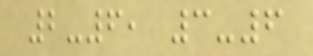2-6, 3-6
